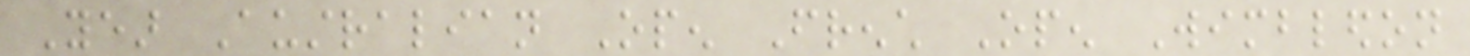Year Australian Open French Open Wimbledon
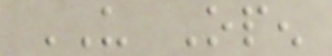US Open
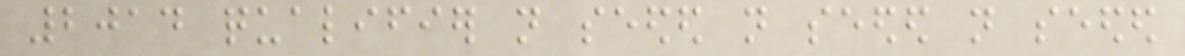2014 qualifier not seeded not seeded not seeded
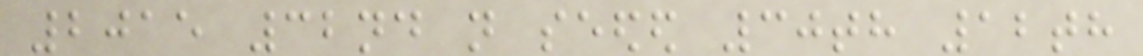2015 32nd not seeded 30th 12th
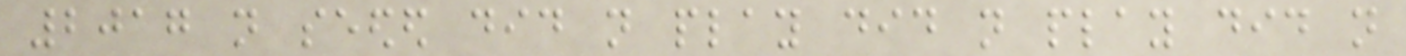2017 not seeded did not play did not play did not
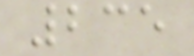235
